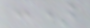:)
